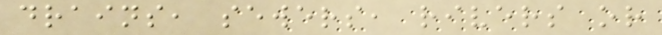drains, sewers, rivers or
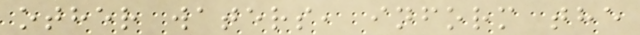other waters, inform the
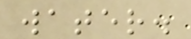water.
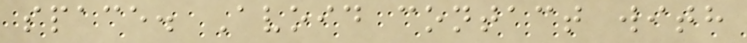space. Avoid contact with
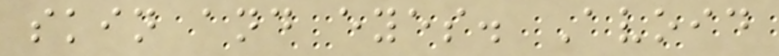skin and eyes. Avoid
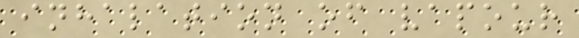inhalation of vapour
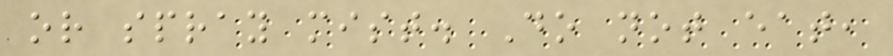or spray mist. Do not eat,
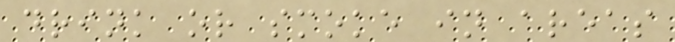drink or smoke in areas
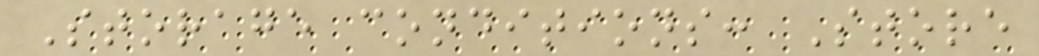Storage conditions: Store
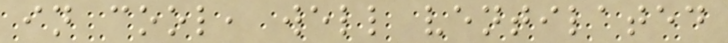in cool, well ventilated
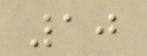10
